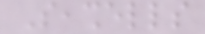Seashells
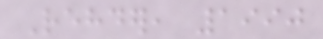Rehder, 1990
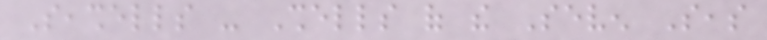Seashells - Shells of the Seven Seas
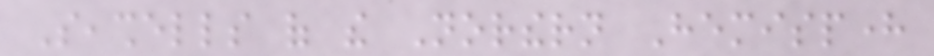Seashells of the Northern Hemisphere
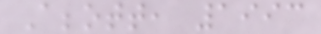Abbott, 1993
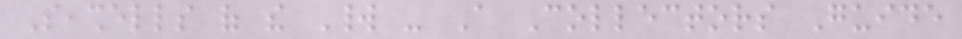Seashells of the World - A Collectors Guide
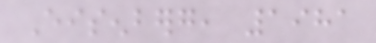Eisenberg, 1981
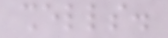shells.
